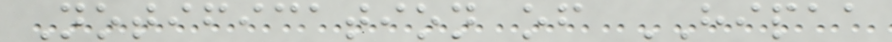Notification of HIPAA
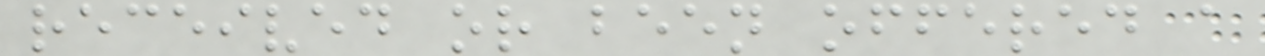received or been offered a
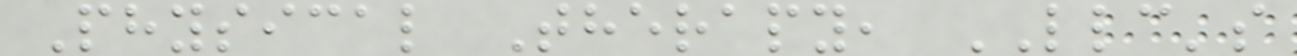Physical Therapy, LLC's
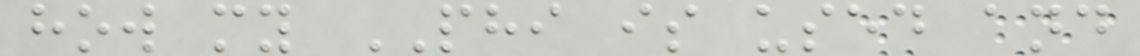how my PHI is used and
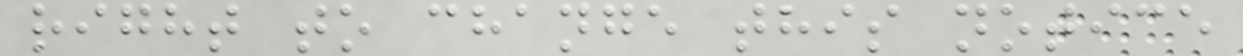right to change this notice
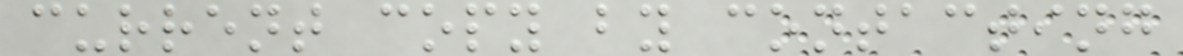current copy by contacting
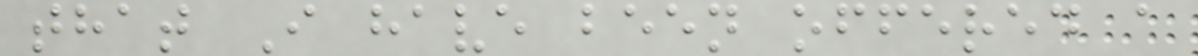that I have been offered a
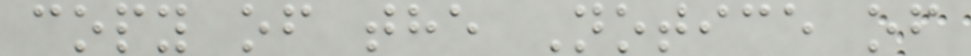copy of the Notice of
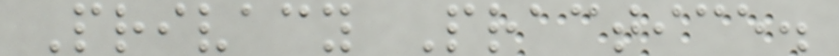Privacy Practice.
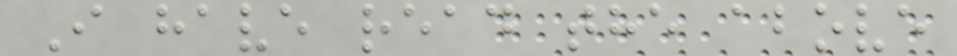I have read the above
